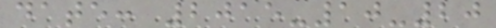date: 2015-10-20
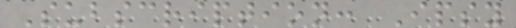Subscription: Ipsy
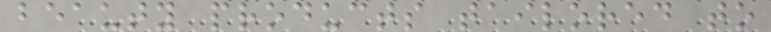beauty products tailored to
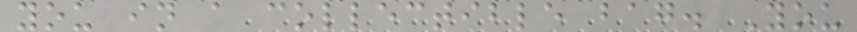you in a collectible bag. You
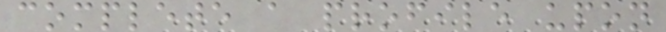complete a profile upon
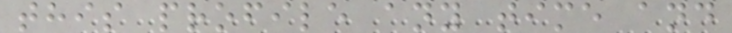this profile any time and
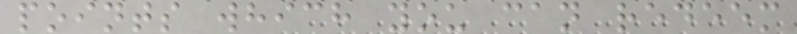points which you can redeem
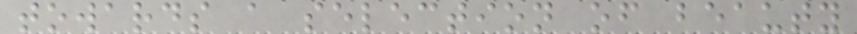towards a selection of beauty
